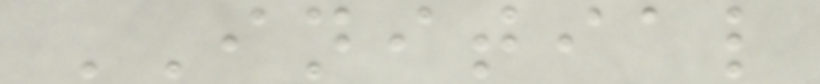INITIAL
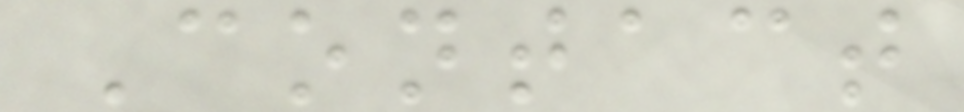Contact
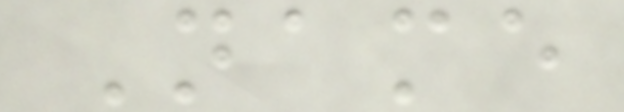Name
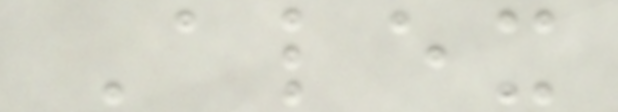Alex
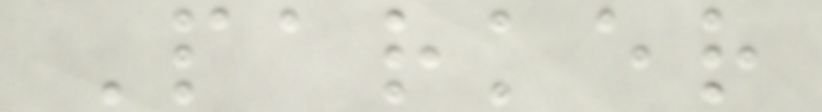Parker
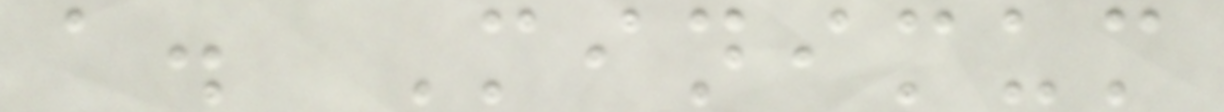a. Minimum
